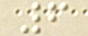6
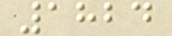1824
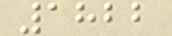1822
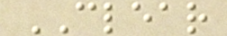CLEAR
